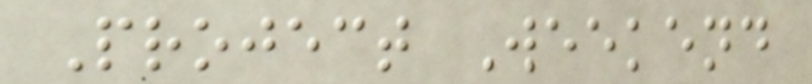Project Weekend
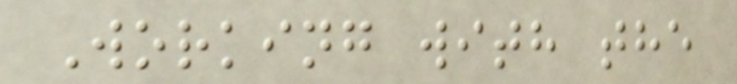Working with the
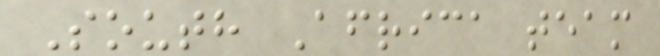South Africa team
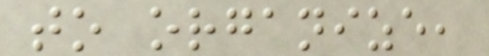to organize,
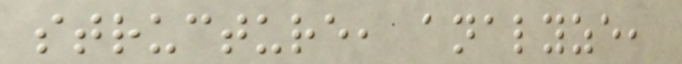structure, analyze,
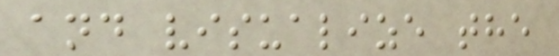and visualize the
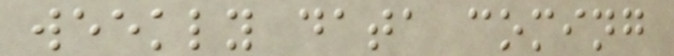weekly data coming
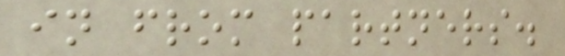in from partners.
